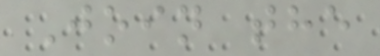Join the
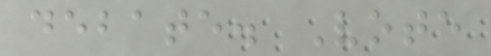debate. Vote
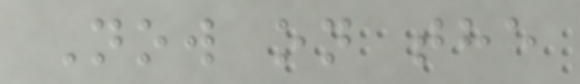Now on the
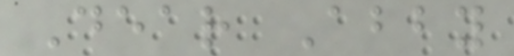Dear Abby
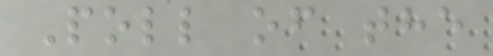Poll of the
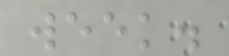week.
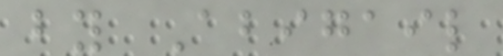by Abigail
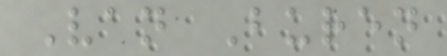Van Buren
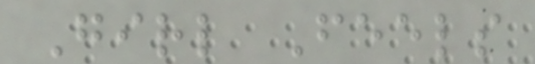Girl Feels
